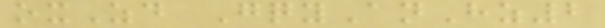oxZd GqyAnHz2
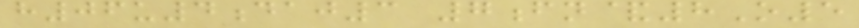h06u4daj3 7fn&8O5
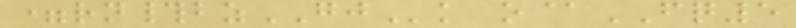=rn#bzGJk o@FQ5
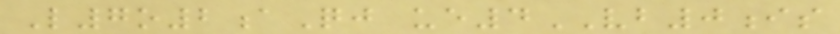L7o2aQj ue4VB0is
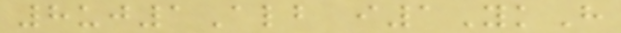8uj1Alb i1YkH
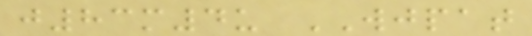j83m4u WJPAT
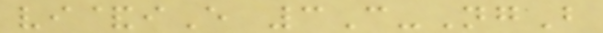vi&iE 3C-NgB
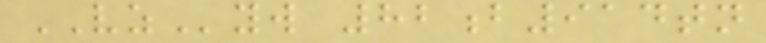VZyw 82b914tn
